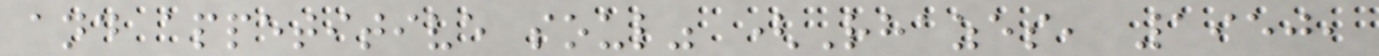and appetitive soul" (Rhazes, 1950,
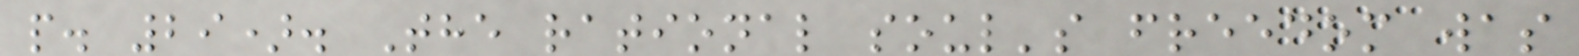p. 29). The rational soul's freedom was
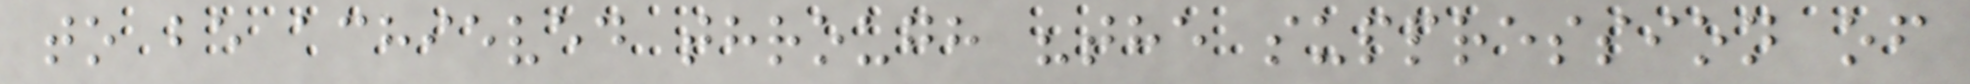to be achieved through "the suppression of
